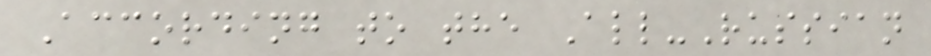According to the All-Russian
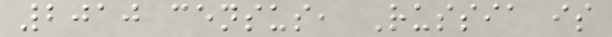2010 census, Russia is
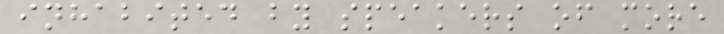inhabited by speakers of more
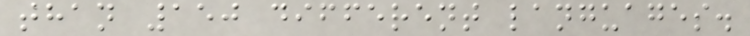than 150 different languages.
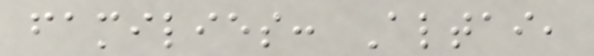families: Altai,
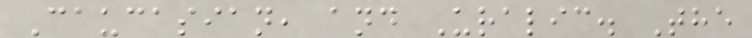Caucasian, and Uralic. The
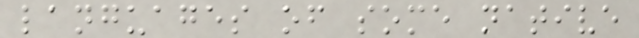languages of some native
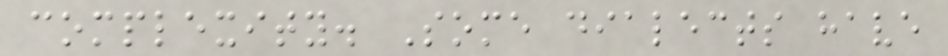complexity. Some dialects have
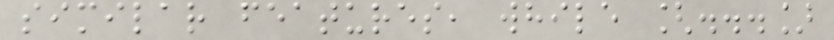similar features, while [...]
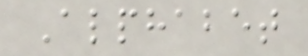Alphabet
